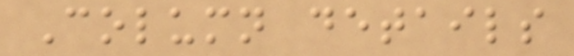Column details
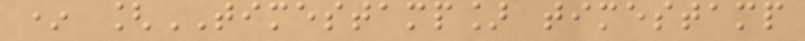* [TIMESTAMP] timestamp
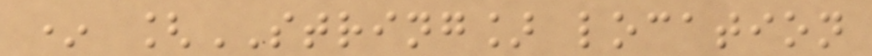* [STRING] location
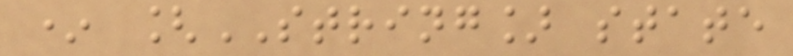* [STRING] state
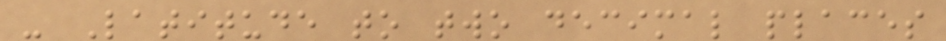- Latitude to two decimal places
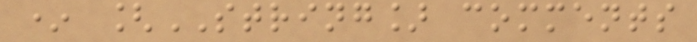* [STRING] comments
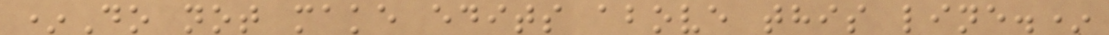*Do not make edits above this line.*
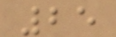25
